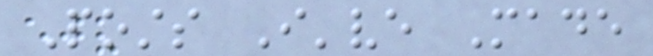Posts I've Made
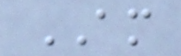AM
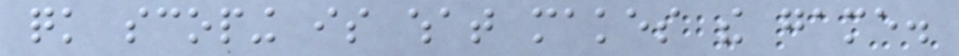quick scoping is what makes the game.
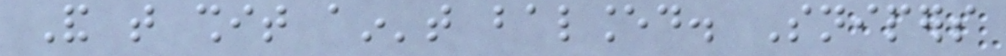And that shit ain't balanced. Snipers
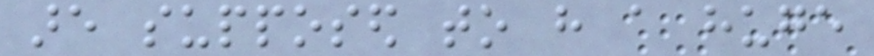are supposed to have a huge
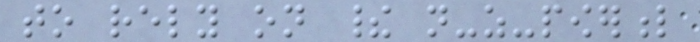to rely on their not-as-powerful
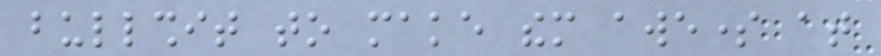bullshit to make them awesome at
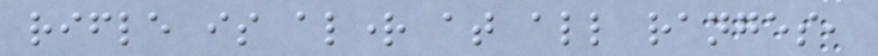rifle is alright at all ranges,
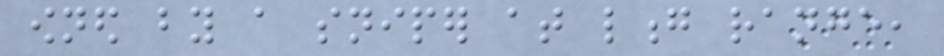owned by a sniper at long range,
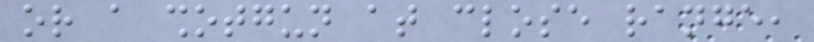or a shotgun at close range,
